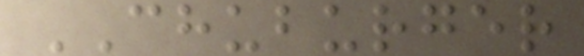CHUBURGER
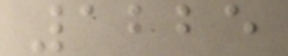1225
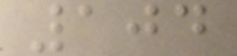104
